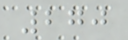270
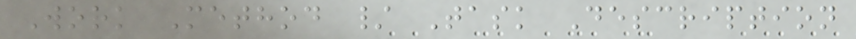Work Method / Task Description
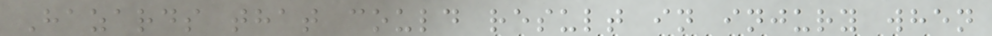Hazards that could result in injury when
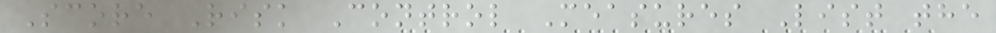Score Risk Control Measures List the
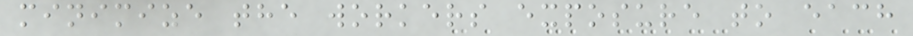minimize the workers exposure to each
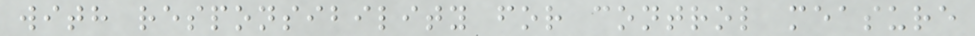with responsibility for control measure
